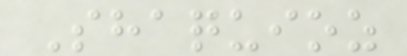Shaquioz
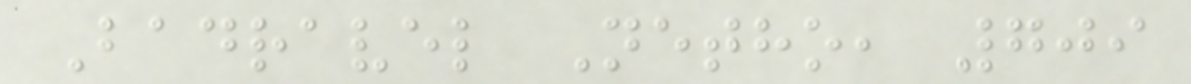Badravel Netho, 709
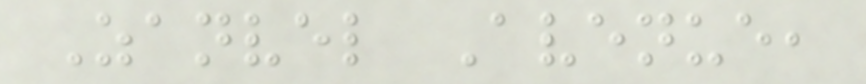Zanvel Avenue,
